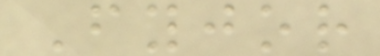Fyjor
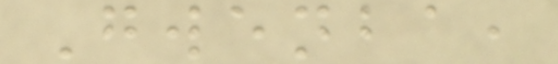Gwenba,
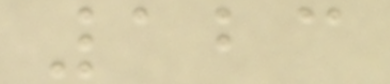123
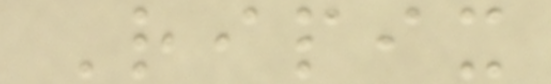Ripix
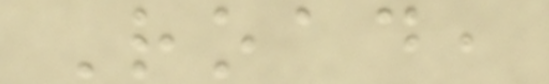Road,
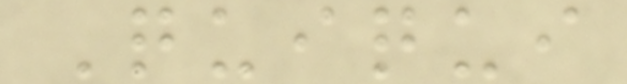Quiqui
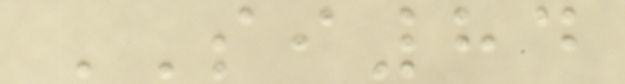SI84
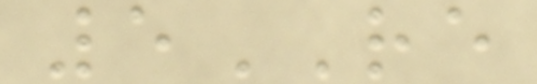5RE
